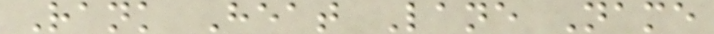Rank Heat Lane Name
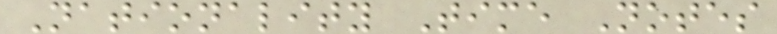Nationality Time Notes
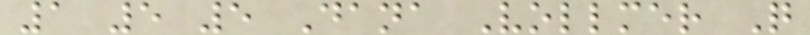1 5 5 Dana Vollmer Q
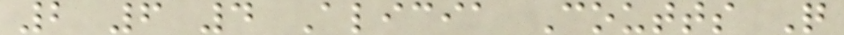2 6 4 Alicia Coutts Q
